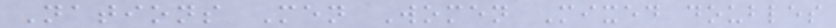Nations Men Women Mixed doubles
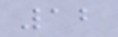12
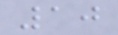10
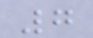7
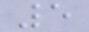5
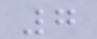7
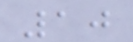10
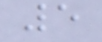5
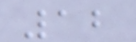12
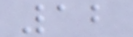12
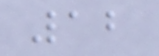12
